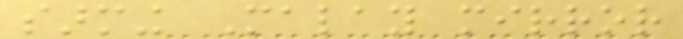sarming Malay mirror
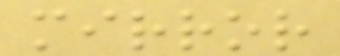mirror
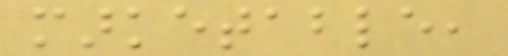marketable,
